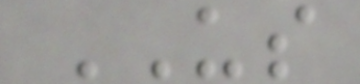US
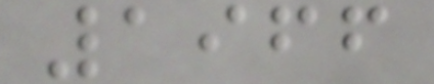1966
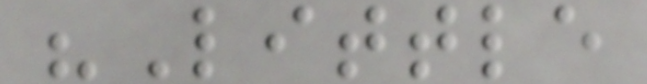"Little
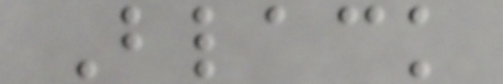Black
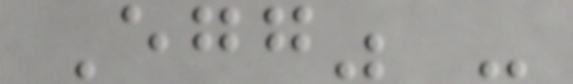Egg" -
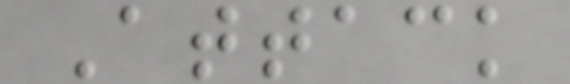Attack
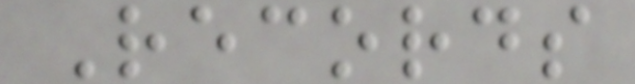Records
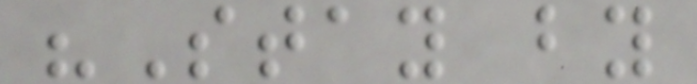"Stay by
